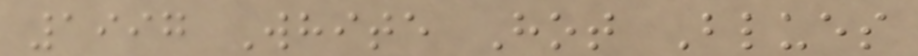1997 White Hot Blues
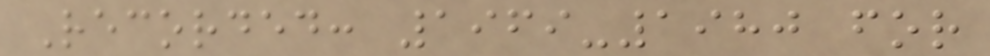Recorded: 1969-1980 for
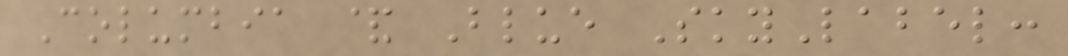Columbia & Blue SkyLabel:
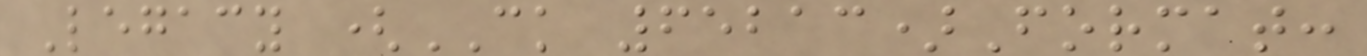Legacy (CK 65213)Format:
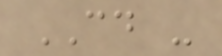CD -
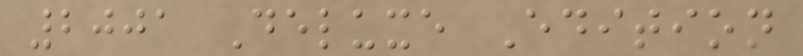2001 Deluxe Edition
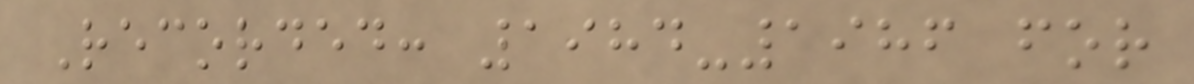Recorded: 1984-1986 for
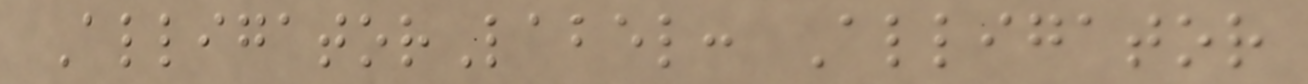AlligatorLabel: Alligator
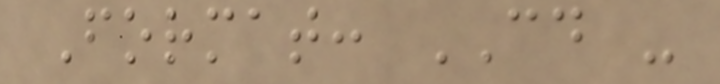Format: CD -
